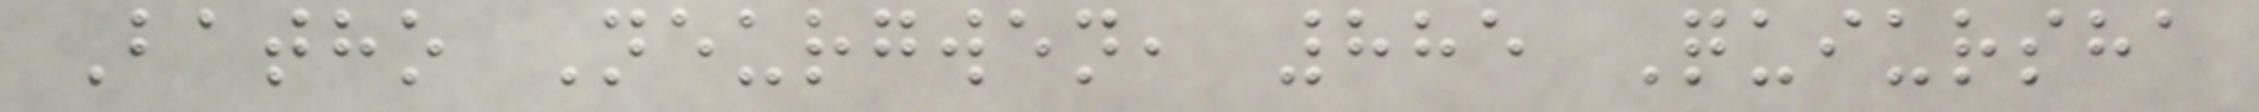Batho Neurgwen, 885 Quiursha
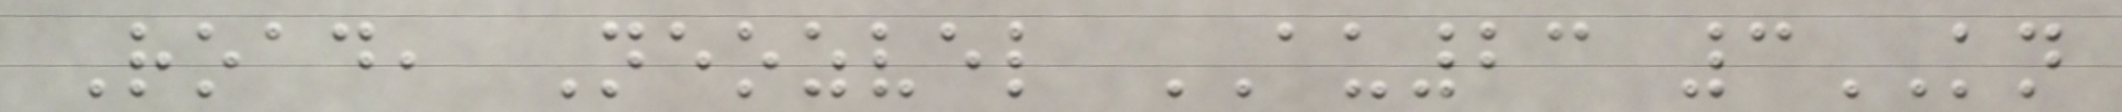Road, Neozvel AU23 3KN
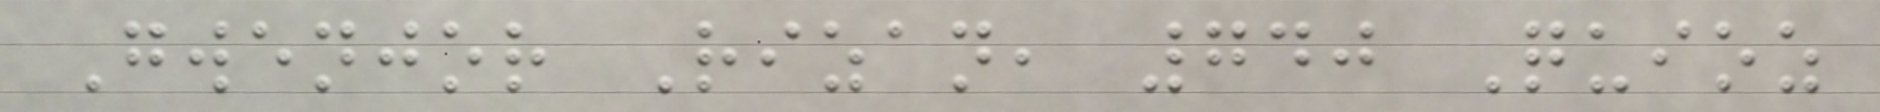Gwenjor Rizan, 740 Quioz
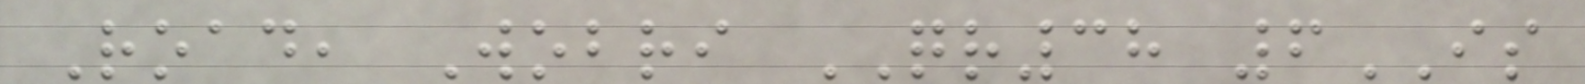Road, Wobri QR38 6IS
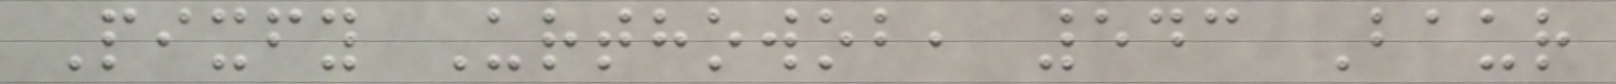Pixfy Urthowob, 543 Baur
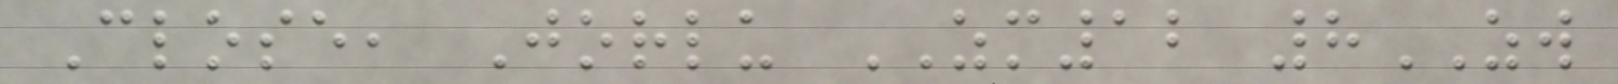Close, Jorlu ZM12 8ZW
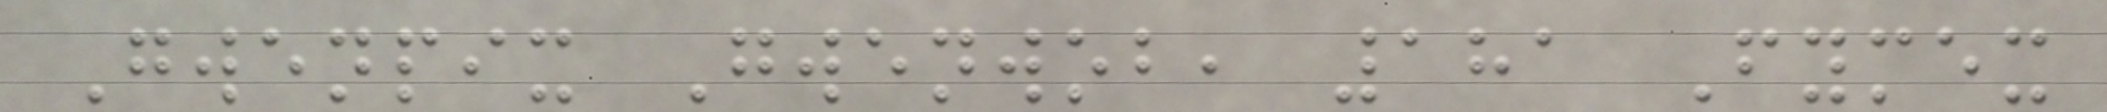Gwenpix Gwenwob, 181 Fymex
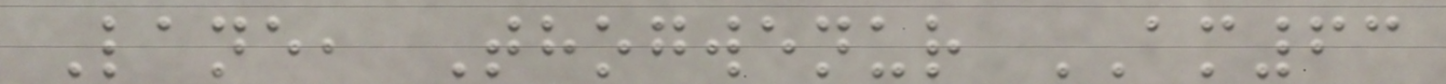Lane, Thogwenur AM63
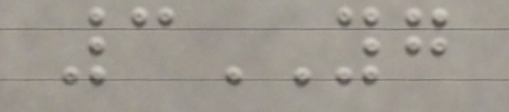3YG
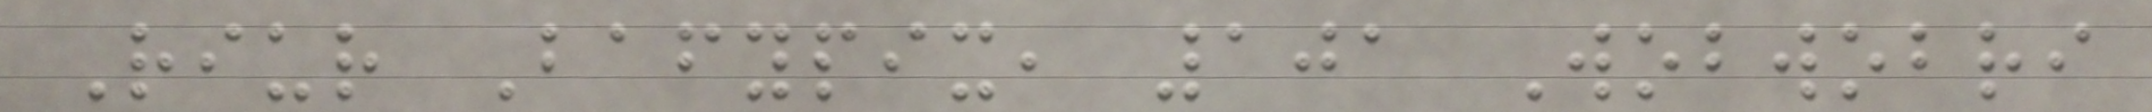Riur Bafypix, 101 Wobwobri
